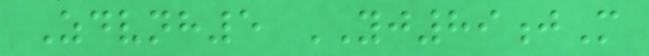Zdvnh5 YJ89jM
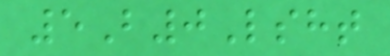5B0Lsht
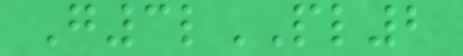G3lPL2
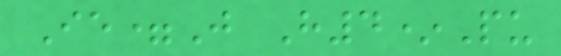Ie=J H4*Pu
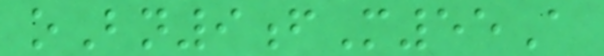oBn9fM55A
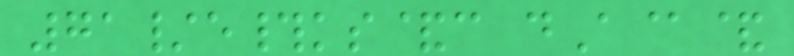71/e#ks&c dA@&
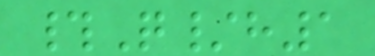#Q/h1
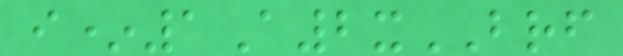i*1A2xBRF
